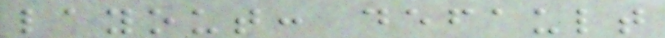layout: default
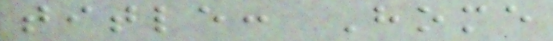title: Home
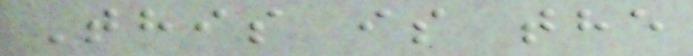This is the
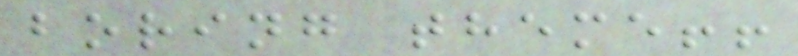boring theme!!
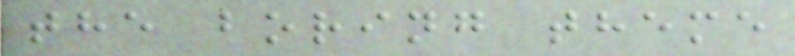the boring theme
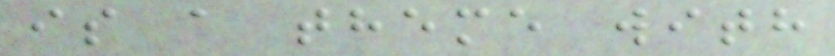is a theme with
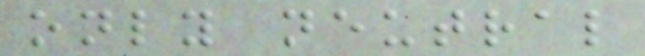only neutral
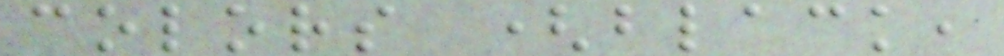colors (black,
